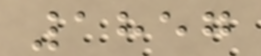1857
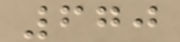670
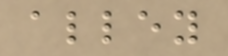alley
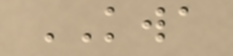KWA
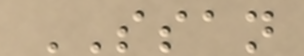SSAN
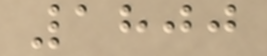1800
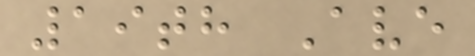19th Ave
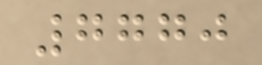7770
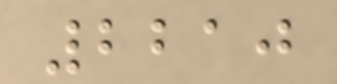2210
